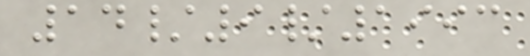14/9/1993
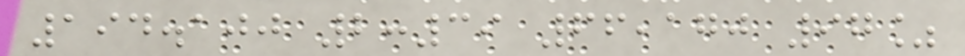194.100 2:39 66,170 97%
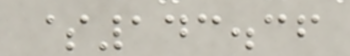$143.36
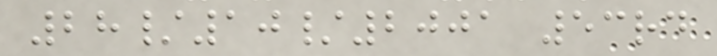28/10/2001 53rd
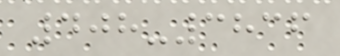408-3836
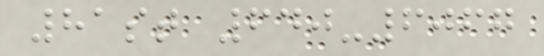81st 640-6067
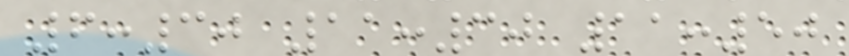6:30 11:30 11:50
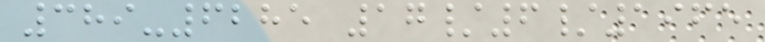389-6285 17/6/1965
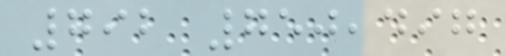792 750,497
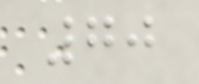70
